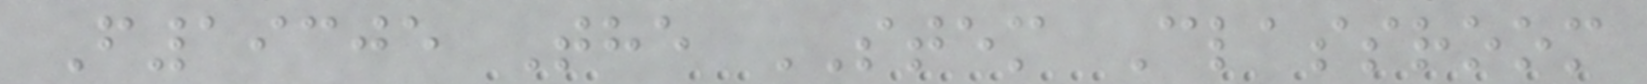F19305 The STEM Classroom
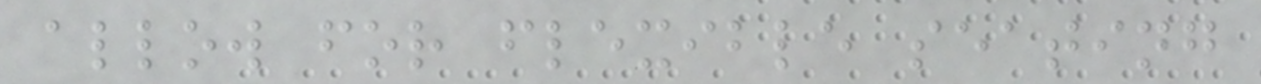allow for flexible seating
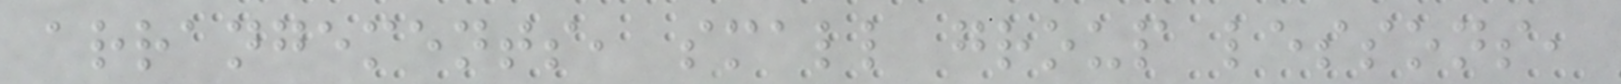arrangements, small group lessons,
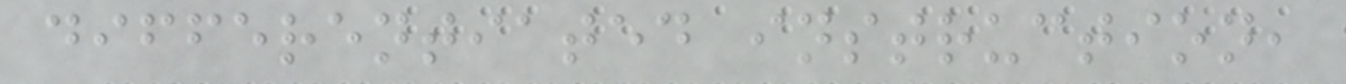differentiated instruction,
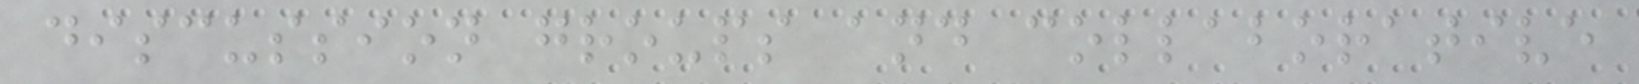discussion groups and collaborative
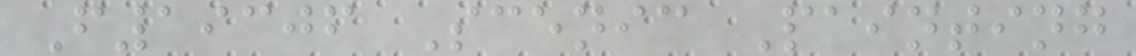F19306 Scenic Painting
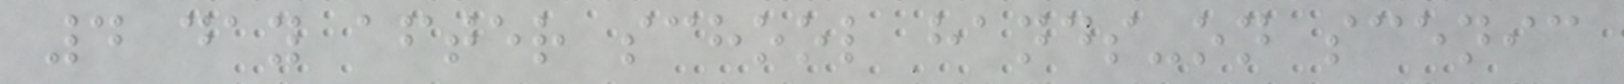4 day after school hands-on scenic
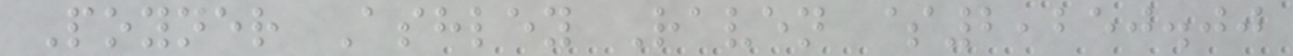Poyner Ashley Raven $2,250.00
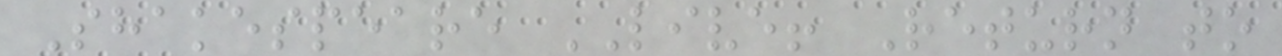Shakespeare LIVE! Return to
